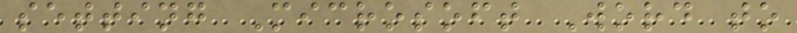setting Microsoft Word to
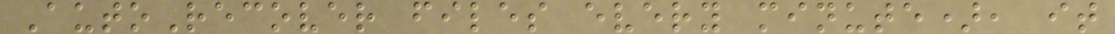AutoRecover files every minute), it
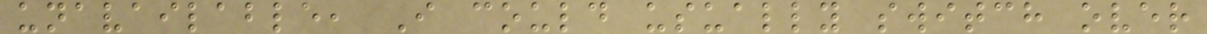unavailable, I could usually switch over
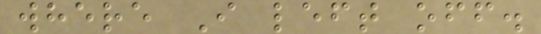where I left off.
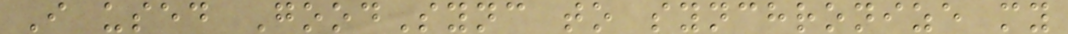I used GoodSync to synchronize my
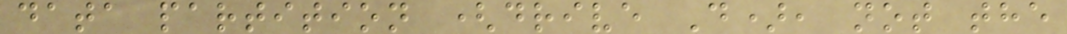data partition (drive D), not the
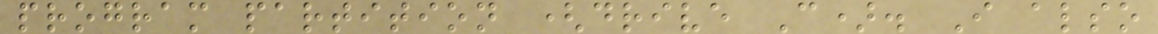program partition (drive C). I also
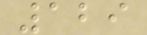129
